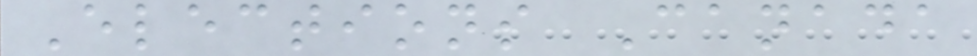Elections Canada
